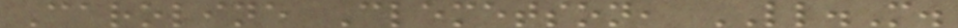Caroline Clemetson, LL.M.
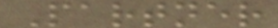Partner
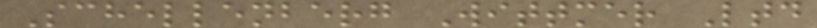Schellenberg Wittmer Ltd
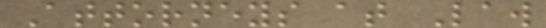Attorneys at Law
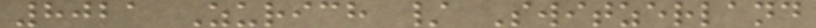8021 Zurich / Switzerland
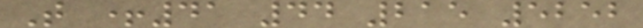T +41 44 215 5252
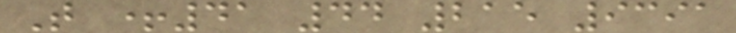T +41 44 215 9391
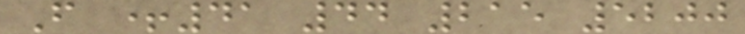F +41 44 215 5200
